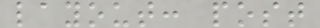layout: post
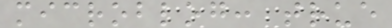microblog: true
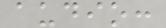audio:
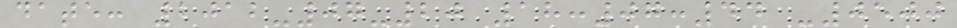date: 2012-07-20 18:07:44 -0500
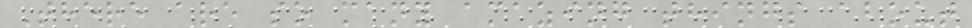There are so many amazing things about
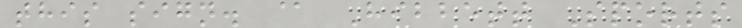this sign. @ Hibbett Sports
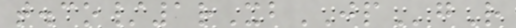t.co/1rXbJPgR
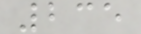235
